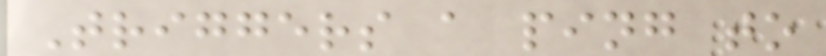Triggers a ping to
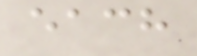each
